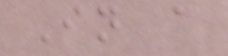In a
